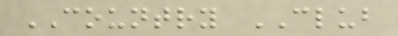COUNTRY CLUB
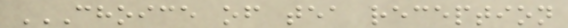CHOICE OF TEA RECEPTION
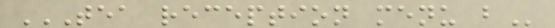TEA RECEPTION MENU B
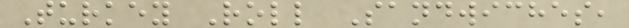Turkey Roll Sandwiches,
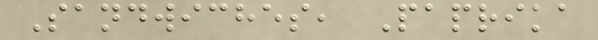Sandwiches, Paprika
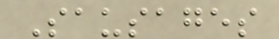Sausages
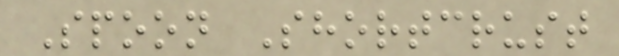Spoon Shortcrust
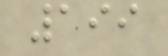199
